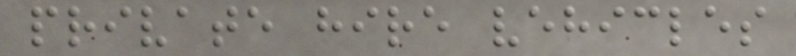private hire vehicles
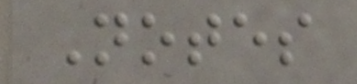Notes
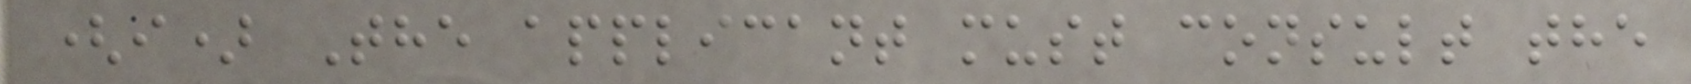(i) The applicant must consult the
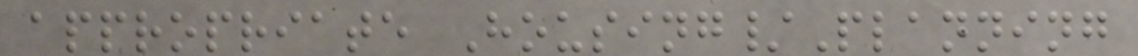appropriate Housing/Planning
